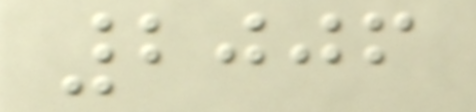2006
